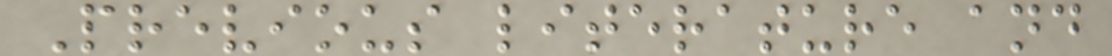Previous literature and
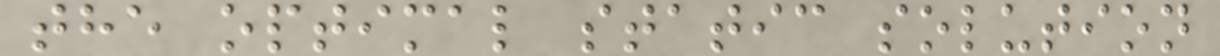the optimal static solution
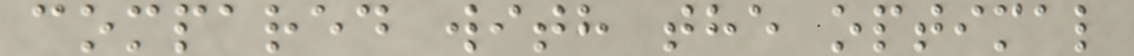compared with the optimal
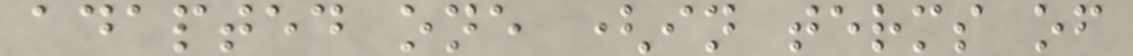adapted one (in terms of
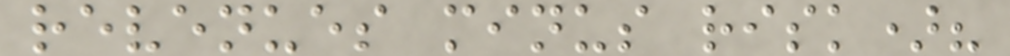revenues minus risk)?
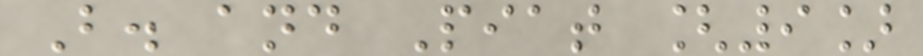B. and Piat [9]
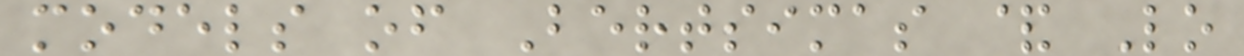models of Bertsimas & Lo
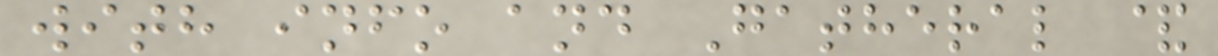with info and Gatheral &
